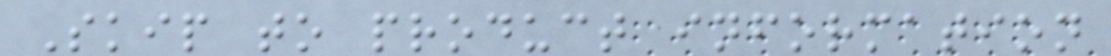Skip to product information
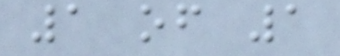1 of 1
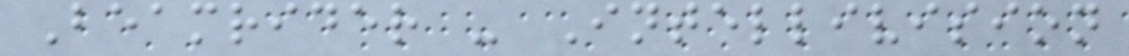Beamrider - Intellivision
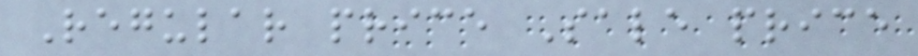Regular price Sale price
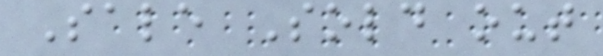Sale Sold out
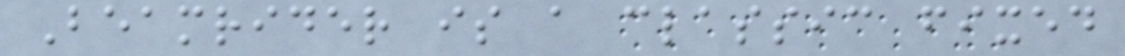Beamrider is a classic fixed
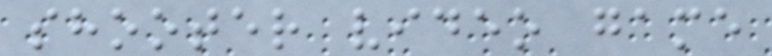shooter video game
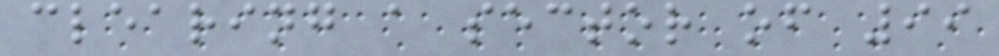clearing a sector of 99
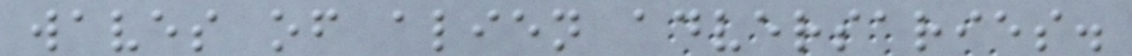waves of alien adversaries.
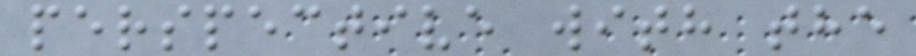perspective with the
